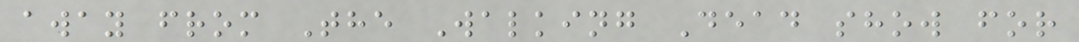away from The Walking Dead show for
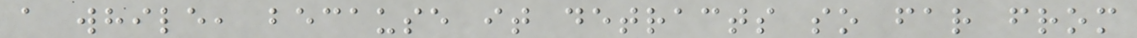a while, because it detracts so far from
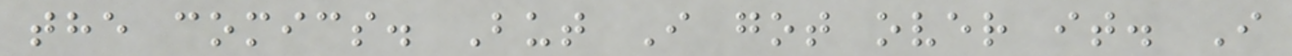the comics. But I got over it. I
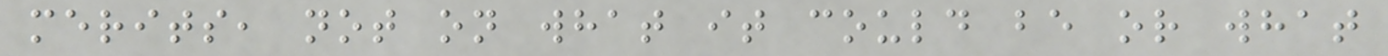merits, not on what it could be or what
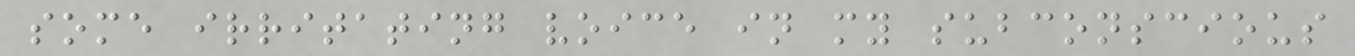some irritating voice in my subconscious
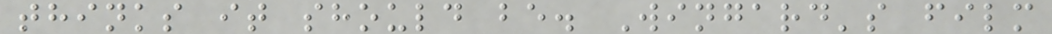thinks it should be. Wingard's film
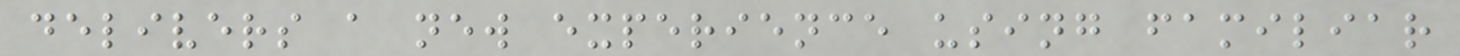delivers a new experience using familiar
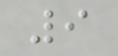9
